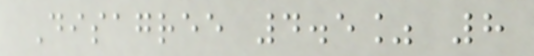Disagree 4.5% 8
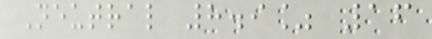Neutral 8.9% 16
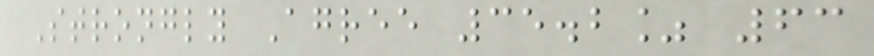Strongly Agree 35.2% 63
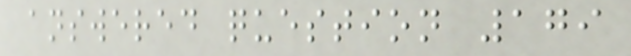answered question 179
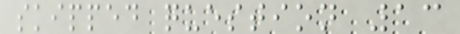skipped question 13
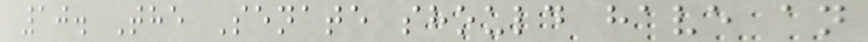10. The Senate should have an
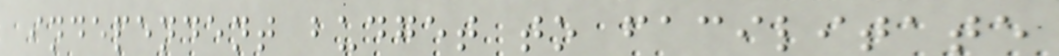independent budget to facilitate
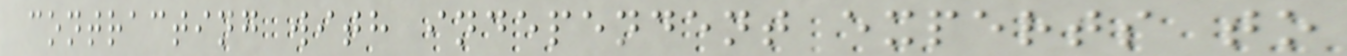contracting with independent experts to
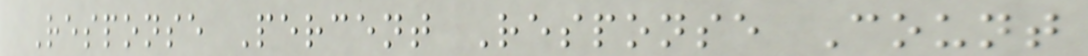Response Percent Response Count
